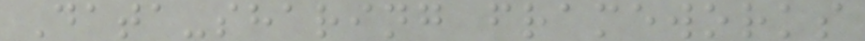Data-sharing frameworks
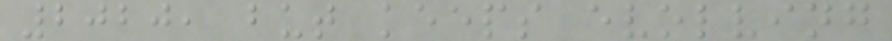2020, but keeps evolving
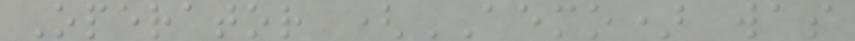Operator (AEMO) was
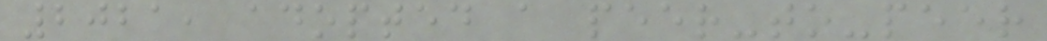2021, adopted a peer-to-peer
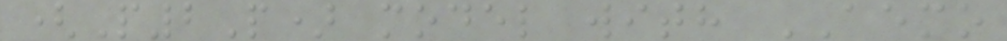(P2P) model with AEMO
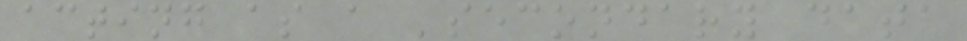acting as a 'secondary data
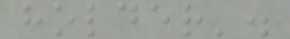holder'.
